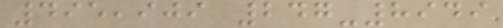495,909 247-8949
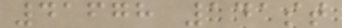41678 141st
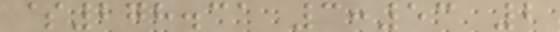$278.31 3:53 2
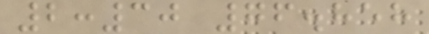2:30 76.858
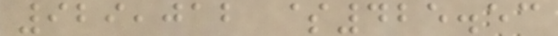929,012 $425.53
